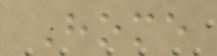Home
